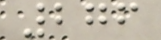276
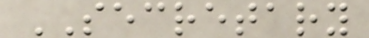SECRETARY
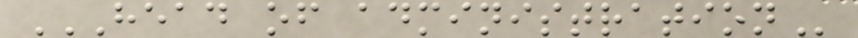HEAD OF ADMINISTRATION
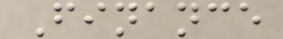Finance
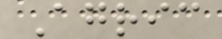Agric
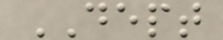DEPT
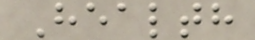Health
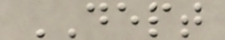DEPT
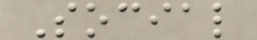Social
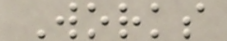Works
